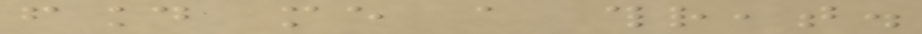found me a threat.
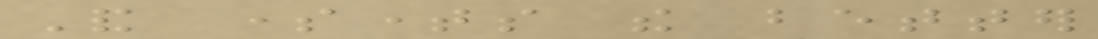And sometimes the better
